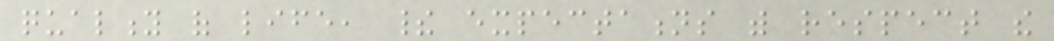quality of life, their expectations with respect the
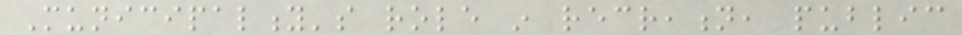Municipality's role in recreation, public
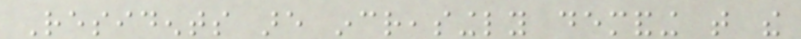Residents are increasingly demanding that the
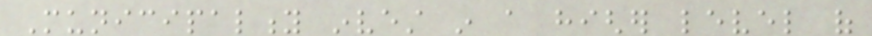Municipality invest in a higher level of
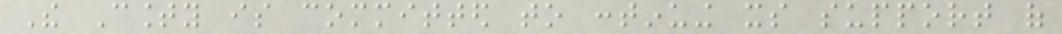The County is committed to continuing its support of
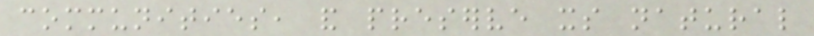communities, and preserve its natural
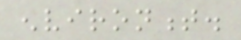environment.
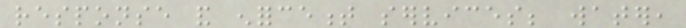response and enforcement services; water,
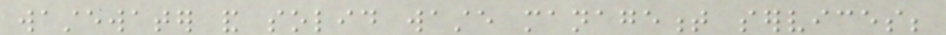wastewater and solid waste management services;
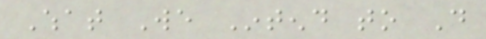What We Intend to Do
